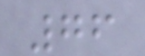76
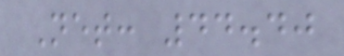Net: 44.40
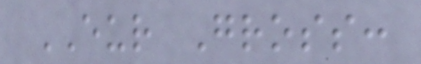EUR Gross:
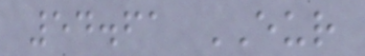54.61 EUR
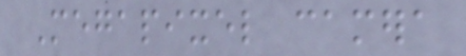Megapixel camera
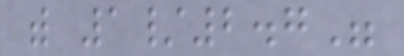with 1/2.7"
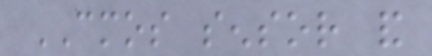CMOS sensor and
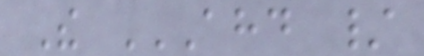The AHD /
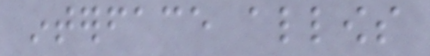interface allows
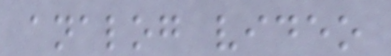analog video
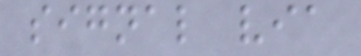signal via
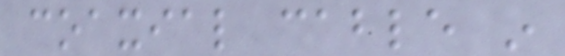coaxial cable in
